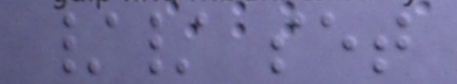// set
